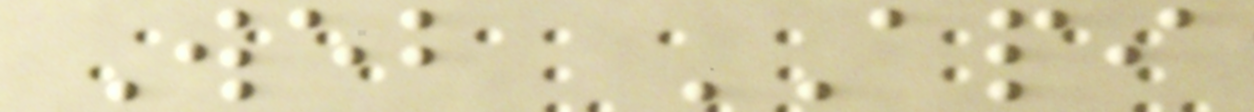Web API
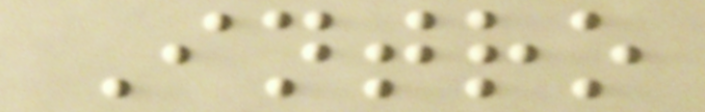Intro
